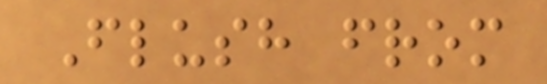Flush from
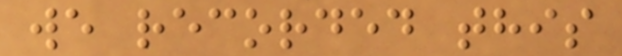we recorded this
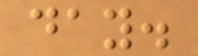day.
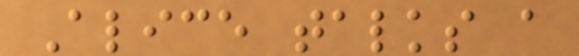Alice talks a
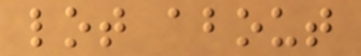lot about
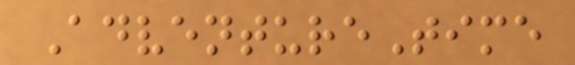AdventureTime
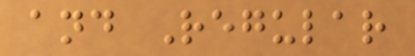and Regular
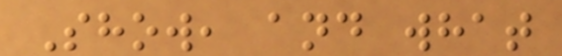Show, and what
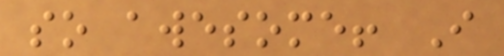so awesome! I
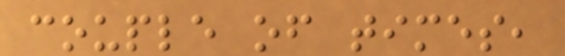couple of times,
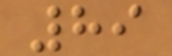89
